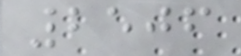2506
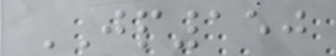JP150
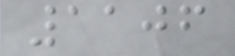1106
